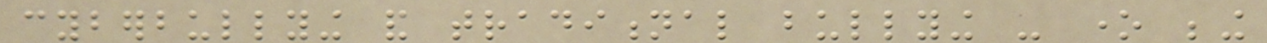cyberbullying and traditional bullying - one being
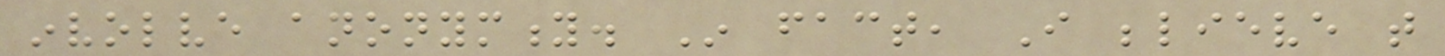involve anonymity. In fact, I believe that
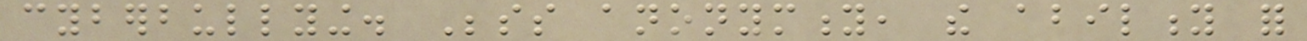cyberbullying. Besides anonymity, the ability for
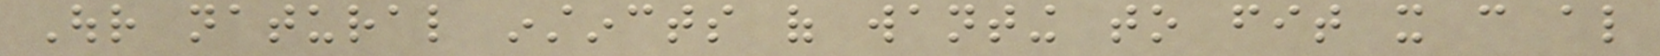Our natural instincts of wanting to fit it can also
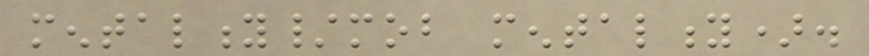mentality/mob mentality).
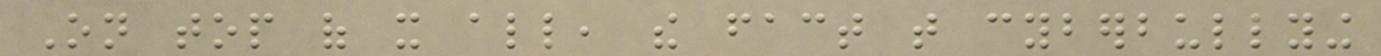On top of it all, the fact that cyberbullying
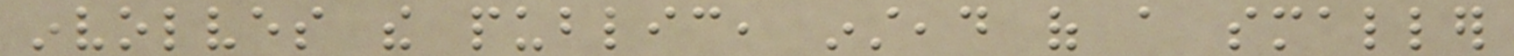involves the public, instead of a smaller
